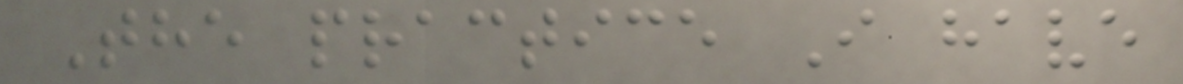The practice I have
